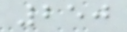250
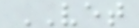VET
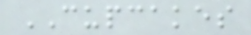CUPCAKES
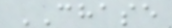CHASE
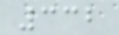332
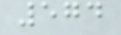574
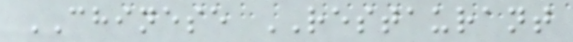CHINESE RESTAURANT
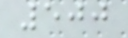500
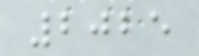2025
